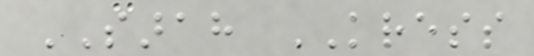SARAH KRESS
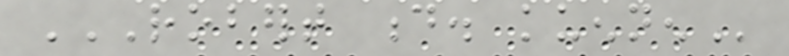ROBERT D. KUENNEN
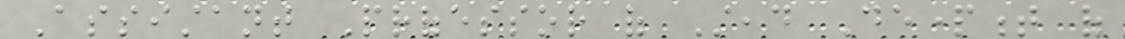Assistant Professor of Stead Department of
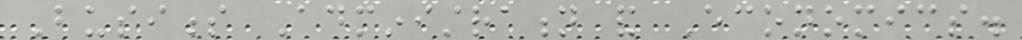Business Administration and Economics.
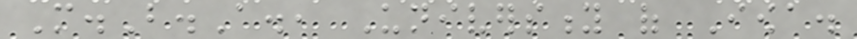M.B.A., University of Iowa.
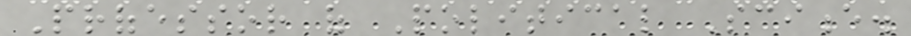Professor of Political Science.
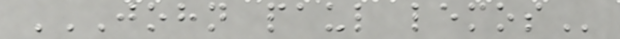JOHN PAUL LEMOS
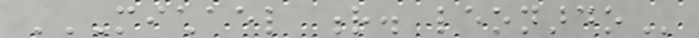MICHAEL R. LEONARDO
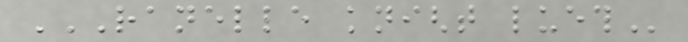RANELLE KNIGHT LUETH
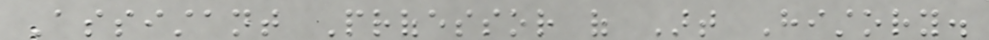Assistant Professor of Art History.
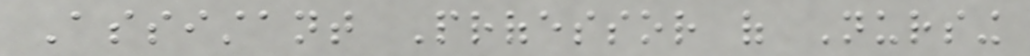Assistant Professor of Nursing
